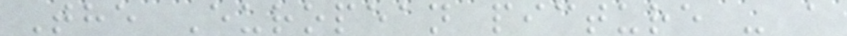The European picture - a
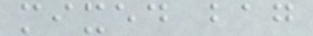mixed bag
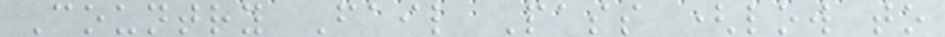Country Fail Pass (low to
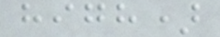high)
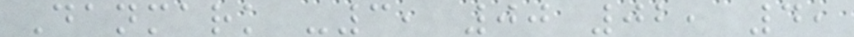Danmark -3, 00 02, 4,
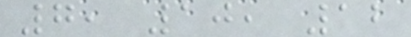7, 10, 12
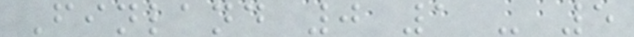Finland 0 1 - 5
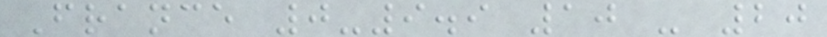France 0-9.9 10 - 20
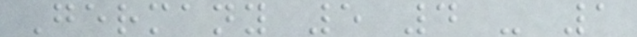Germany 5 4 - 1
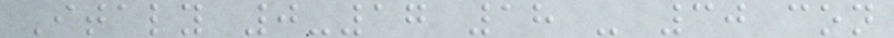Italy 0-17 18 - 30 con
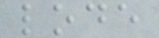lode
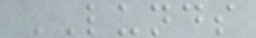LUNDS
